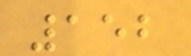152
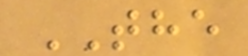THE
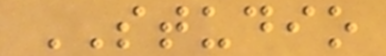STUDIO
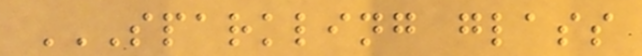SPARKLING GLASS
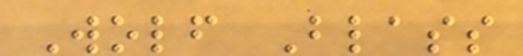Wolf Blass
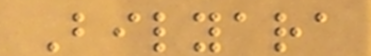Bilyara
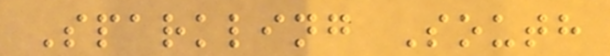Sparkling South
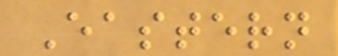Eastern
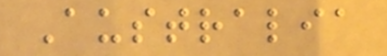Australia
